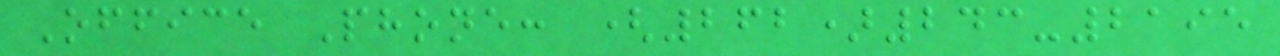Office Phone: (262)243-2195
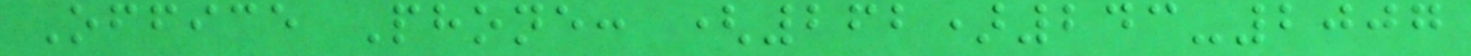Office Phone: (262)243-2007
